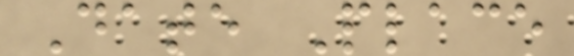Date Place
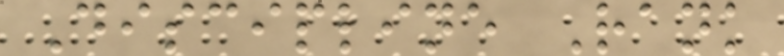Discipline Rank
